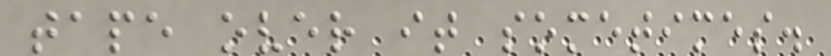tape over it sometimes.
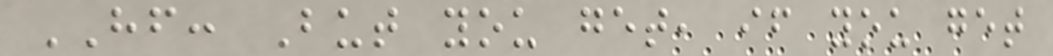HF: But you get, if you get
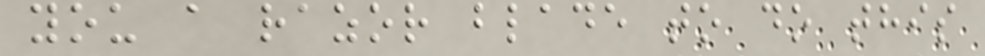you a razor blade to do this
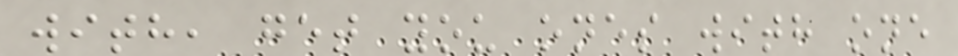with, get you ones with one
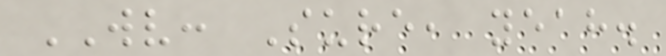WV: Sure, yeah.
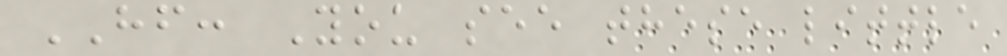HF: You see these little
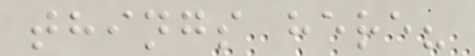things here?
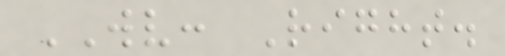WV: Right.
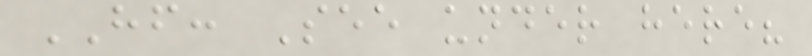HF: See under here?
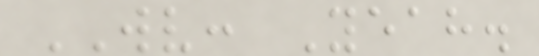WV: Yeah.
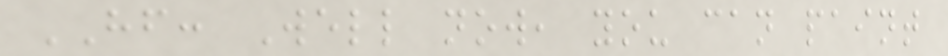HF: Well now, you can paint
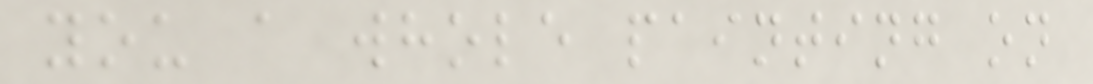you a whole painting on
